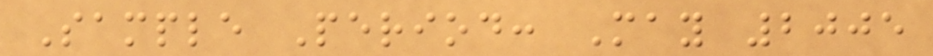Sample Period: May 2005
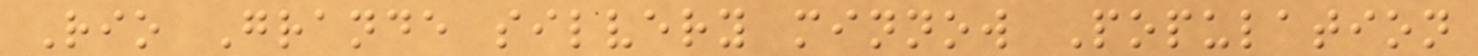Rio Grande silvery minnow Population
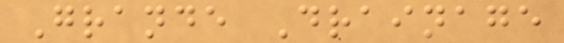Grande Drainage
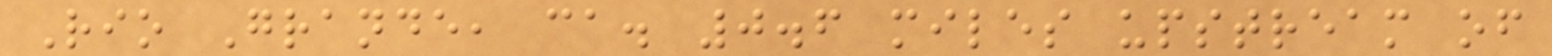Rio Grande, ca. 0.6 miles upstream of
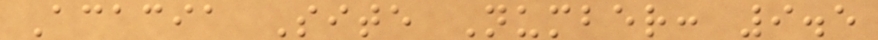Acacia Site Number: 9.5
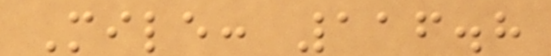Mile: 116.8
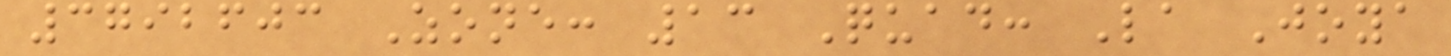3792603 Zone: 13 Quad: La Joya
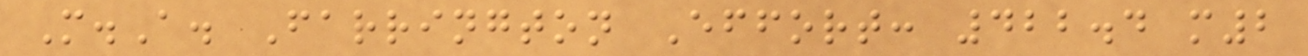M.A. Farrington Effort: 422.4 m2
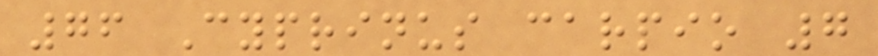76 Cyprinus carpio 7
